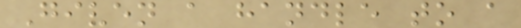Given a handle to a
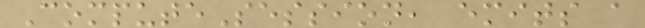ComputeSession, emits a
